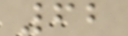62
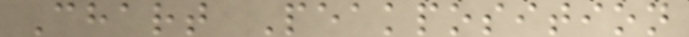Chart Peakposition
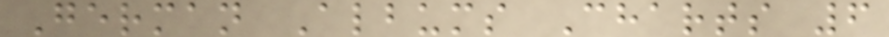German Albums Charts 6
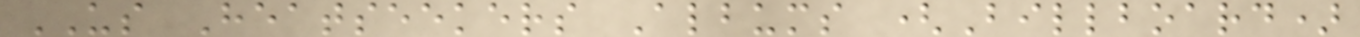US Heatseekers Albums (Billboard)
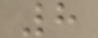8
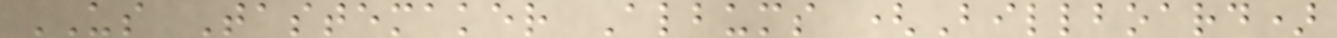US Tastemaker Albums (Billboard)
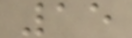15
